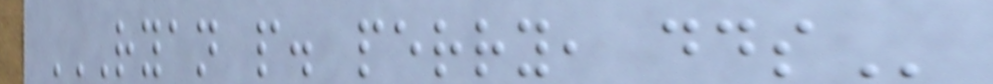RYAN P. PERRY, DDS
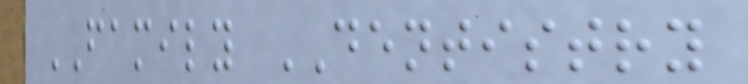FAMILY DENTISTRY
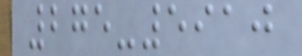275-5910
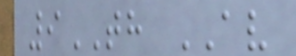9TH AV
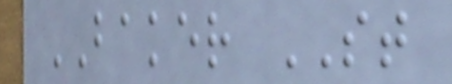BAKER ST
